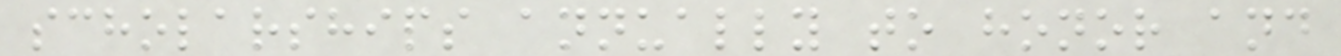scholarships annually to honor and
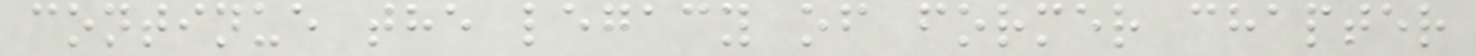continue the legacy of former chapter
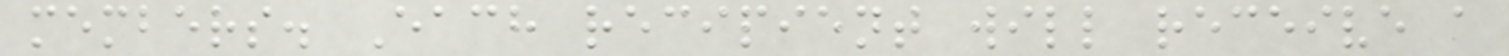members. Each recipient will receive a
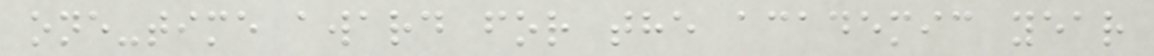one-time award for the academic year
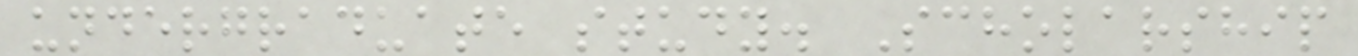undergraduate study. Scholarship
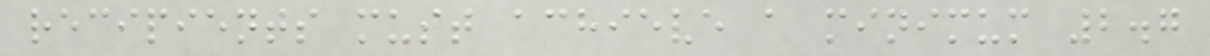recipients must achieve a minimum 2.7
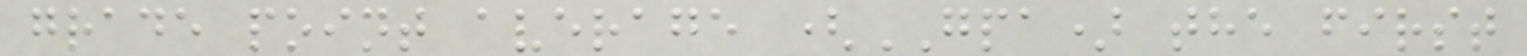grade point average (GPA) the first
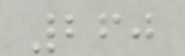260
